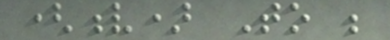(v) To be
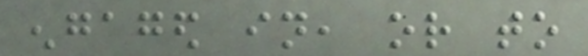engaged in, or to
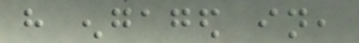have engaged in,
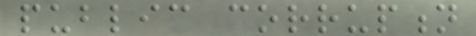public corruption
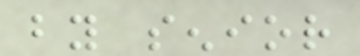by senior
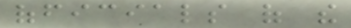officials of the
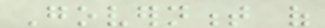Government of
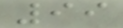99
